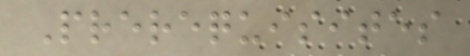Prerequisites
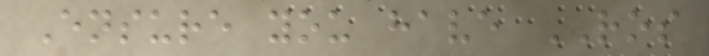Ensure you have ROS
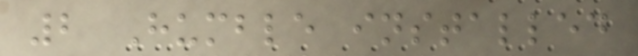2 Humble installed
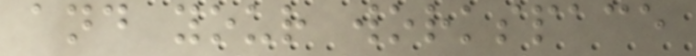and your workspace
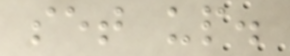set up.
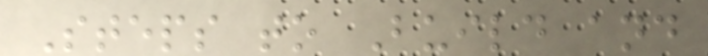Steps to Build and
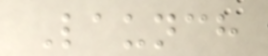Launch
